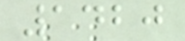1420
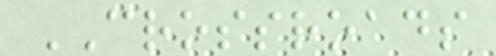CROSSROADS
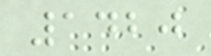1420
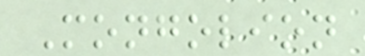Mongolion
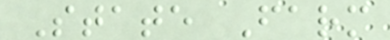State Farm
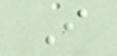I
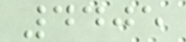4405
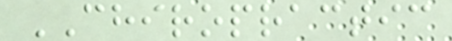CHIROPRACTIC
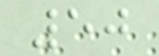50
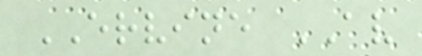ERVINE AV
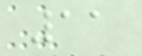11
